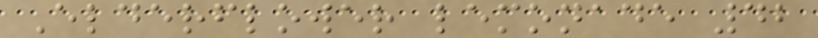Elderflower lemonade 42
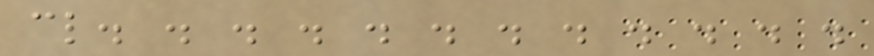cl. . . . . . . . . . . .
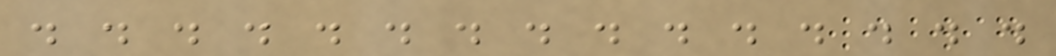. . . . . . . . . . . . . . .
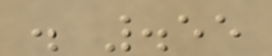. .55
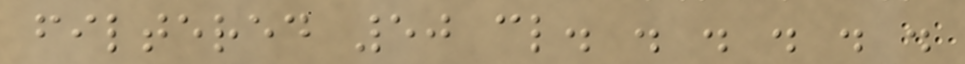filtered 50 cl. . . . . .
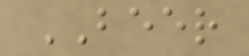BEER
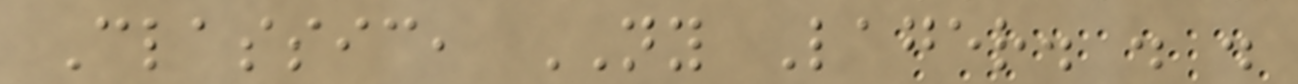Classic, NY Lager. . .
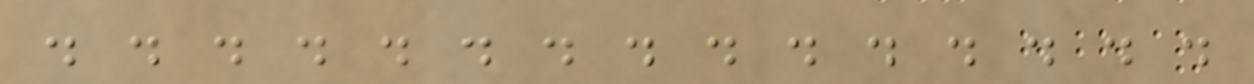. . . . . . . . . . . . . . .
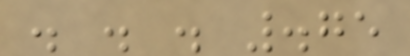. . . .75
